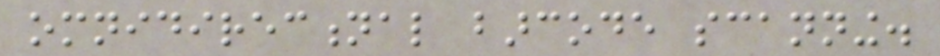omnidirectional barcode scanning.
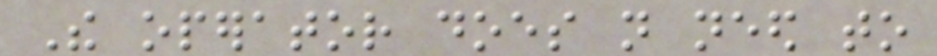The operator does not need to
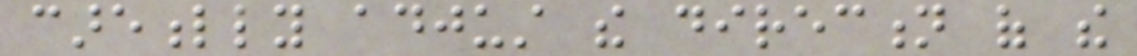carefully adjust the direction of the
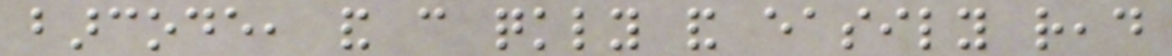barcode, and can quickly and easily read
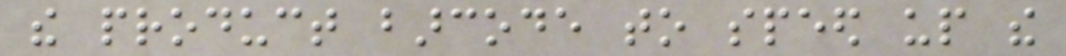the product barcode to speed up the
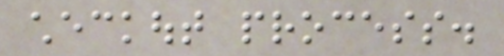checkout process.
